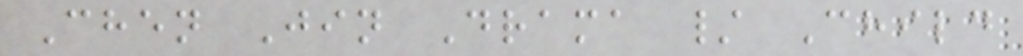Chen Jin Drama / Child
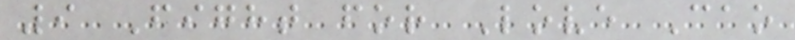9 Fight for Love Cao
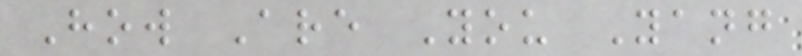How Are You Yang
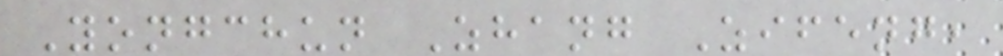Yongchun Zhang Zifeng,
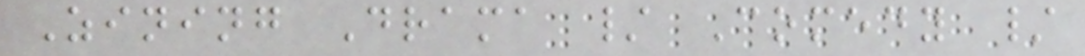Zining Drama / Comedy /
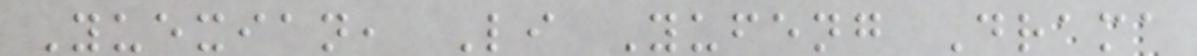Yuexian, Li Yufeng Drama
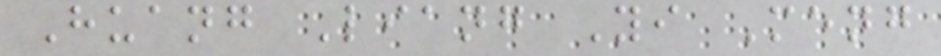Huang Liang Yi Meng
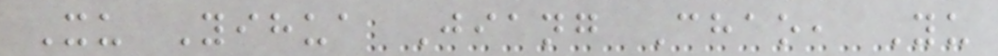Xu Yihua Jiang Chao, Yu
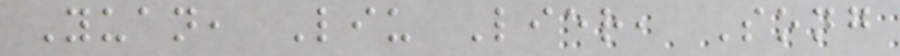Yuan, Liu Lier, Song
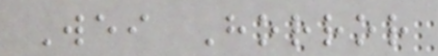Wei Horror
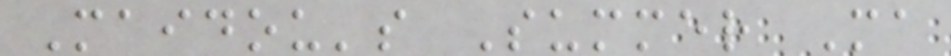Maidou's Summer Ma
